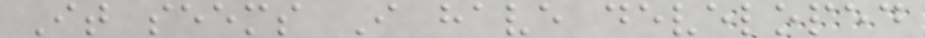It seems I have developed
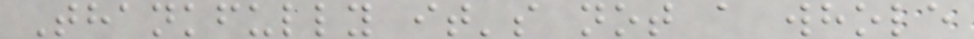Thankfully it's not a whole
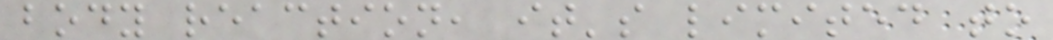body reaction, it's limited to
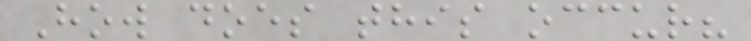How does this occur?
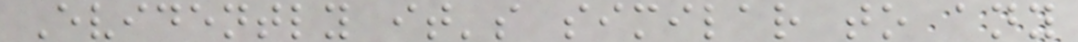Evidently it's similar to any
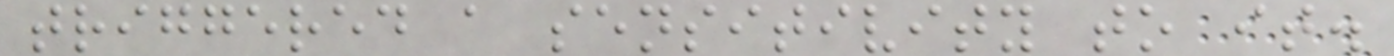triggered a sensitivity to it.
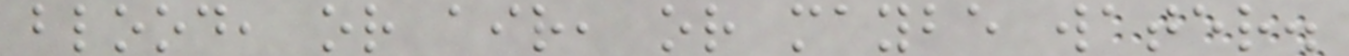blood, or air, or maybe water.
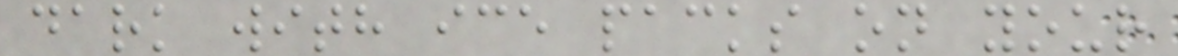dark with ice packs on your
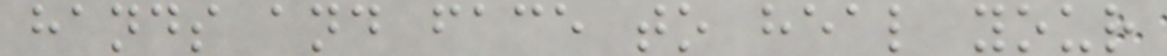hands and face to heal your
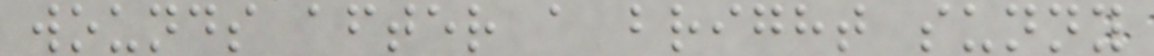wounds after a bright sunny
